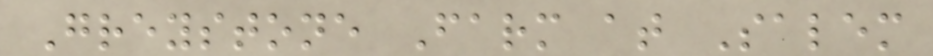Greystone Farm at Salem
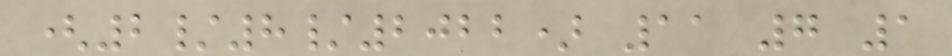(2/8/2022) 11 7 1
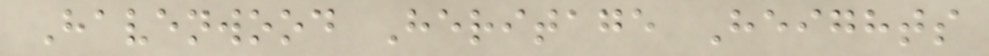Havenwood Heritage Heights
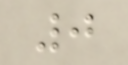0
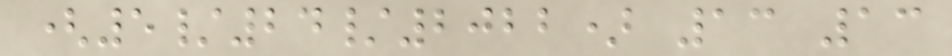(5/24/2022) 13 13
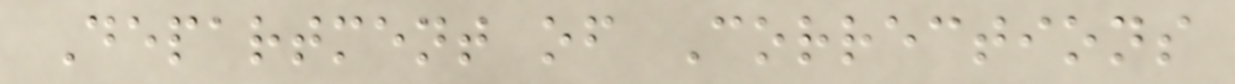Department of Corrections
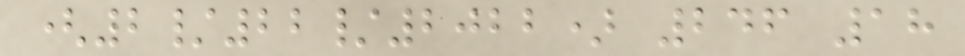(2/22/2022) 246 18
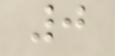0
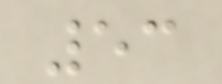53
